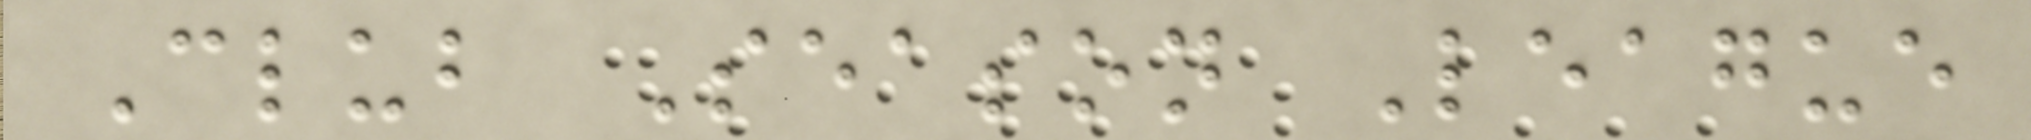Club Season League
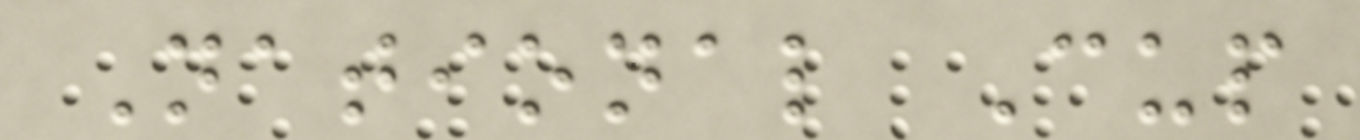National Cup
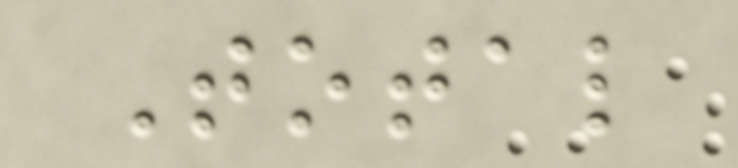Total
